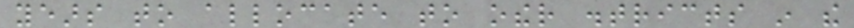years to allocate to other districts in the
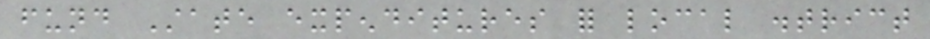fund State expenditures for local district
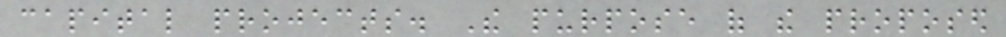capital projects. The purpose of the proposed
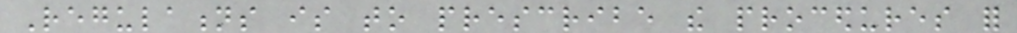Regulations is to prescribe the procedures for
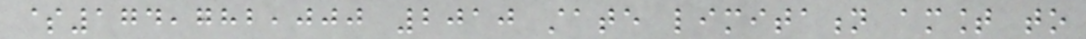$174,782,000 2010 state limitation amount to
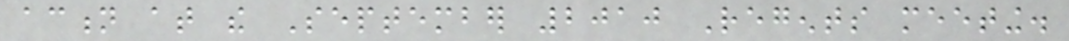action at the September 2010 Regents meeting.
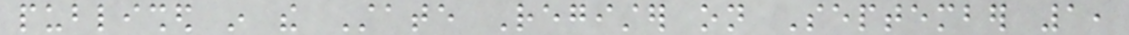published in the State Register on September 1,
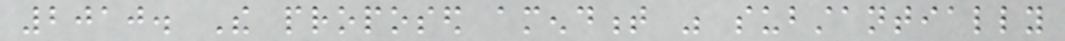2010. The proposed amendment was substantially
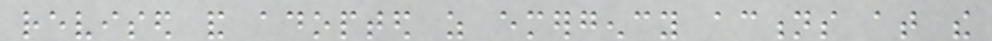revised and adopted as emergency actions at the
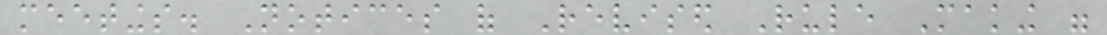meetings. Notices of Revised Rule Making were
